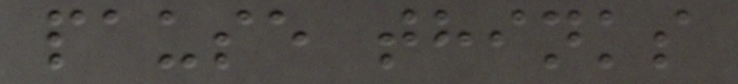pause thinks
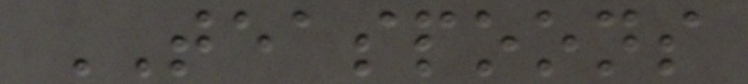TEASPOONS
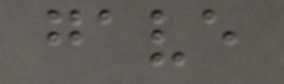gave
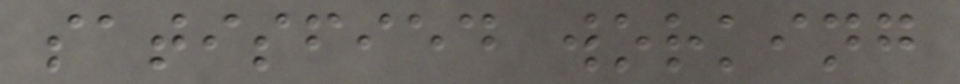satisfied working
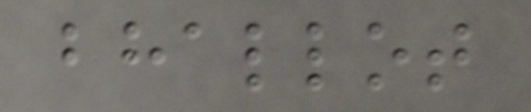bhallot
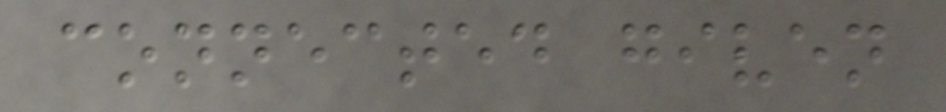connected given
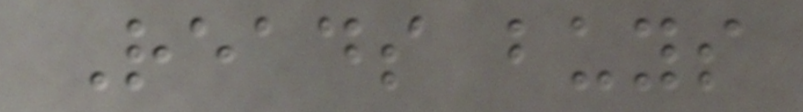Reads buys
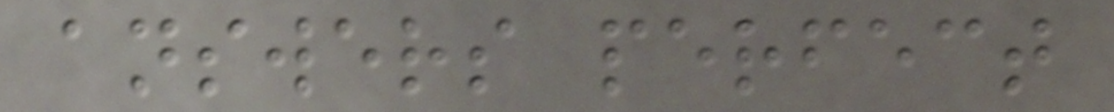answers perfect
